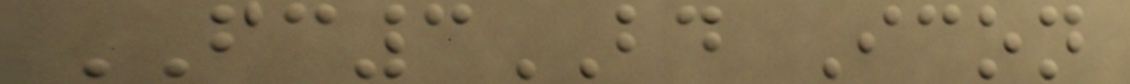FC3BD Icon
